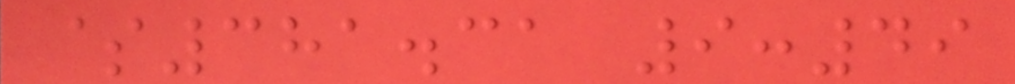$381.31 9:49
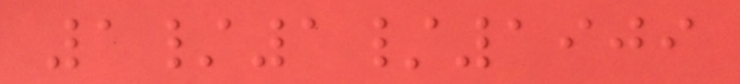1/1/1909
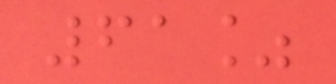61%
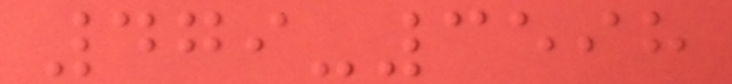479-3598
